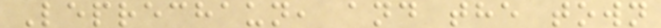Leprechaun, and the town
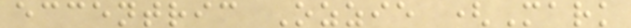eccentric Ozzie (Mark
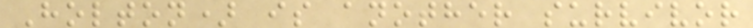Holton) is another survivor
